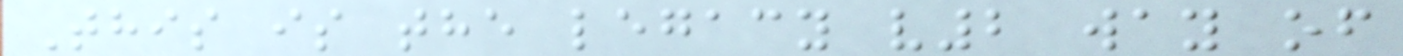This is the legacy v2 way of
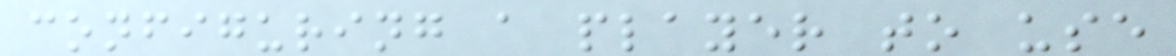configuring a player to use
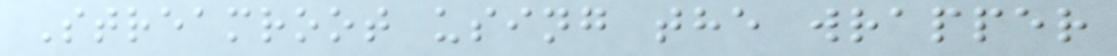Streamroot using the wrapper
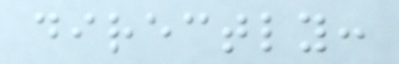directly:
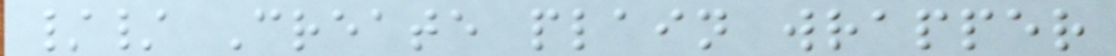// Create plain wrapper
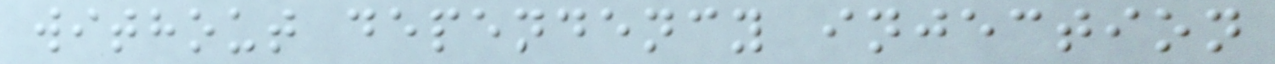without dependency injection
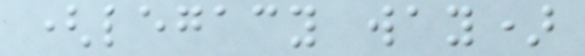(legacy way)
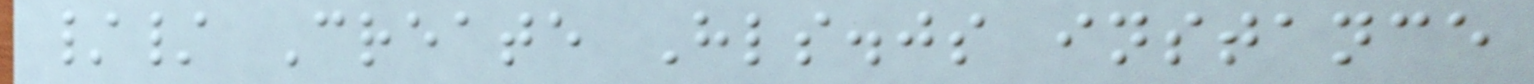// Create Hls.js instance
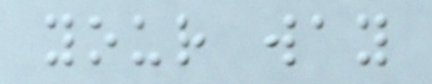your way
